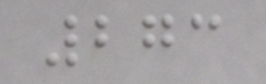273
